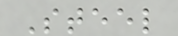Steel
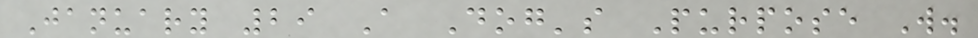January 29 A Dog's Purpose W.
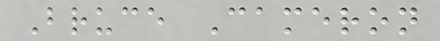Bruce Cameron
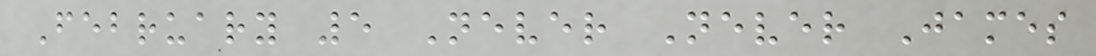February 5 Never Never James
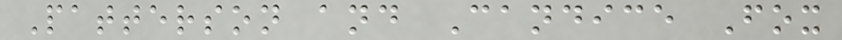Patterson and Candice Fox
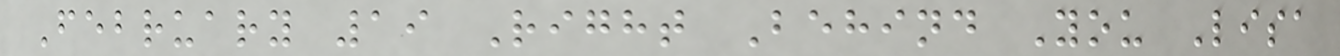February 19 Right Behind You Lisa
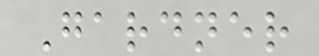Gardner
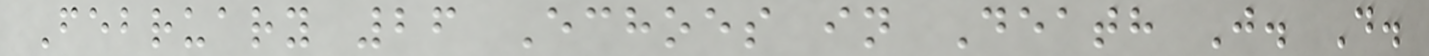February 26 Echoes in Death J. D.
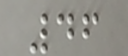46
